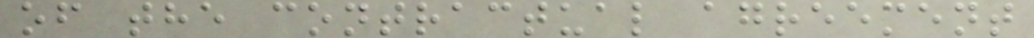of the contractual agreement
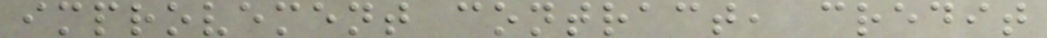improvement contract, credit
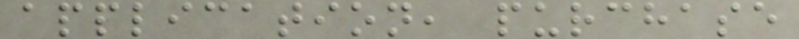application, purchase
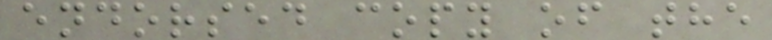endorsed copy of the
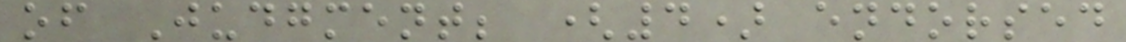of Judgment; (4) endorsed
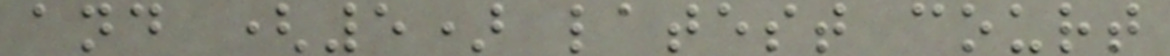and (5) latest court
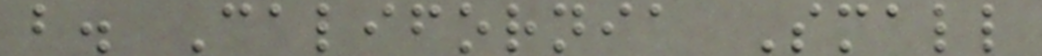b. California Small
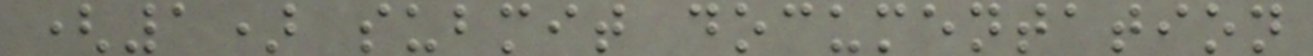(1) submit documentation
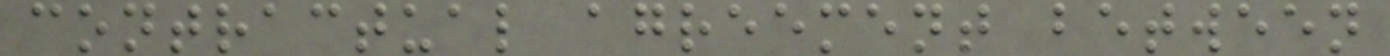contractual agreement between
